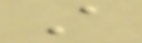A
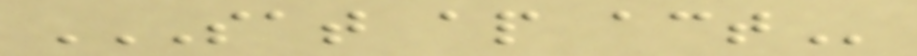SAT AP ACT
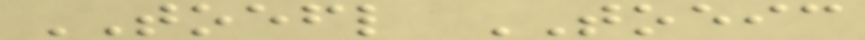TOEFL TOEIC
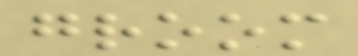groom
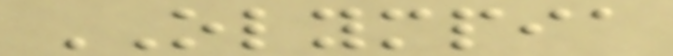OLYMPIA
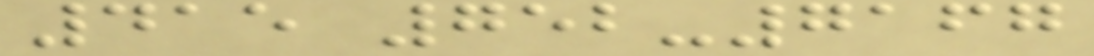415 752-7167
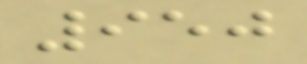950
